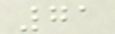71
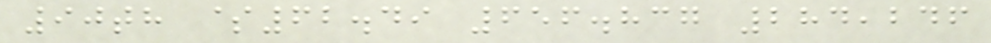90th $62.49 656.837 284,246
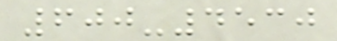600-4530
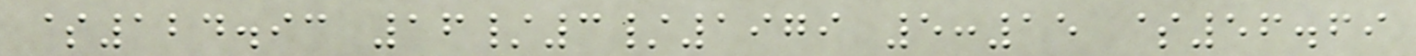$124.93 16/3/1979 5:15 $56.69
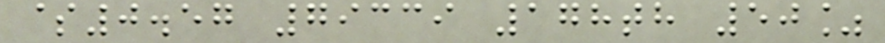$0.57 79339 178th 50%
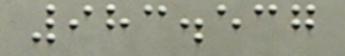983.537
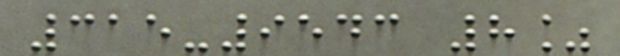315-9543 8%
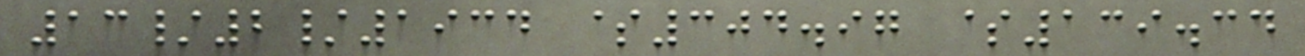13/2/1934 $304.97 $139.34
